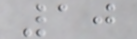10
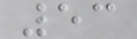53
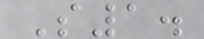S1.
